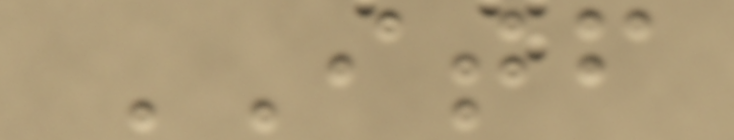ITF
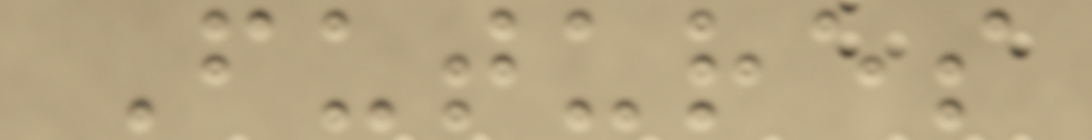Futures
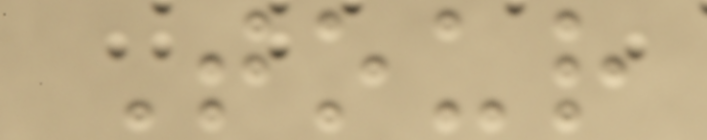Tour
